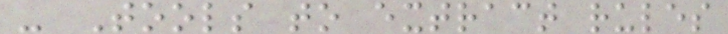- Tools to extract rules
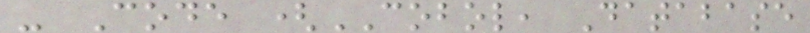- Code (COBOL, Database
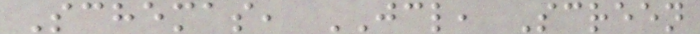Schemas, JCL, Screen
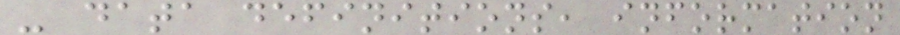- data definitions, information
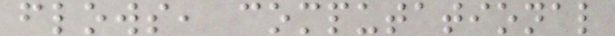flows, computational
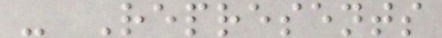- Represents
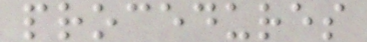procedures
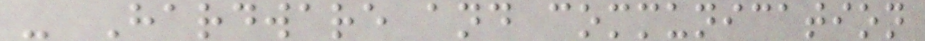- Hardware and communication
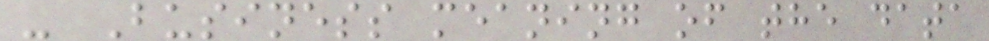- Business meaning of the data
